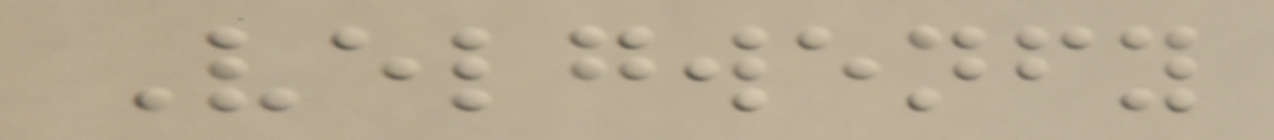Velgwenfy
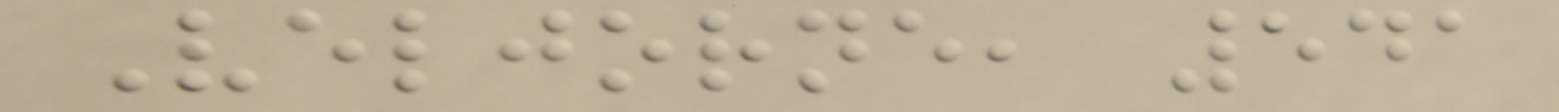Veljorne, 541
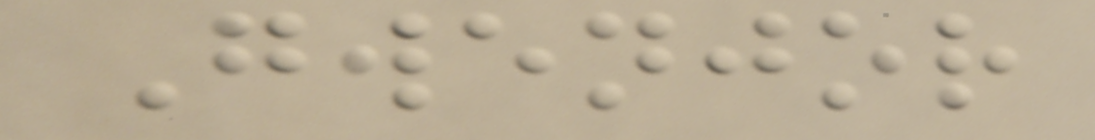Gwenjor
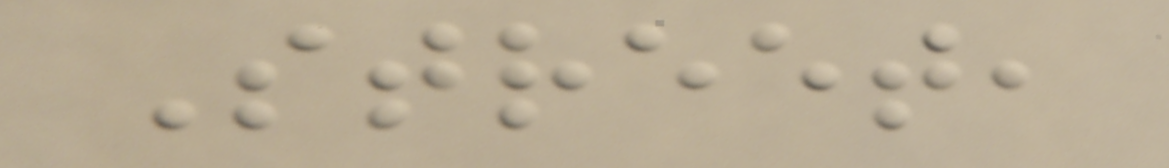Street,
